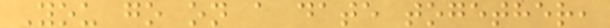You go on a date together,
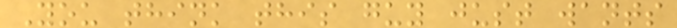You think this guy just wants
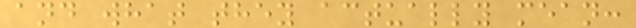and what they actually mean:
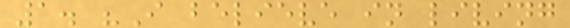1. "I believe in living
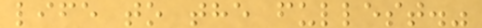life to the fullest."
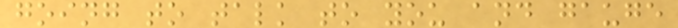going to talk to you and gauge
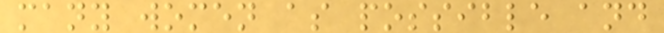many women as possible and
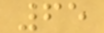65
